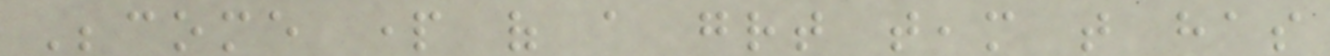Become part of a great team that has
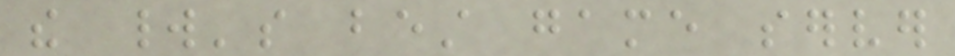the world's best game server
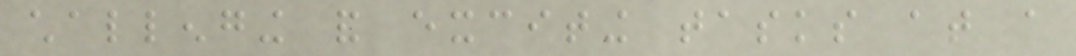challenging and exciting tasks at a
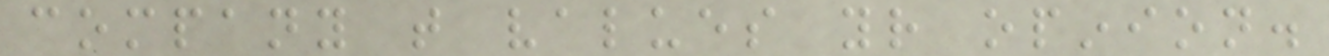company that values your opinion.
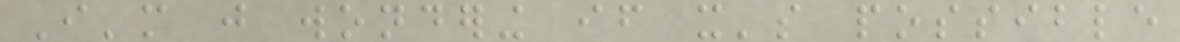I'm just wondering if it's possible
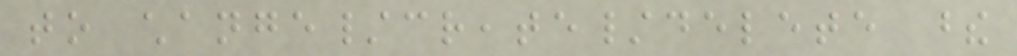to change/create/delete these
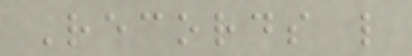Records like
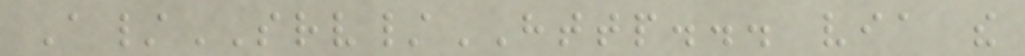A/SRV/HTTP... via the
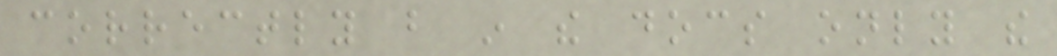correctly but in the docs only the
